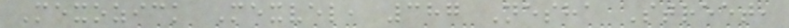Mexozick Mexvel, 387 Nesha Street,
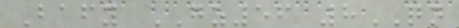Bafy GZ56 8QN
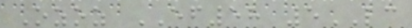Ozoz EF58 5LC
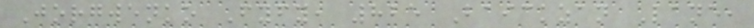Jorgwenko Fyfy, 825 Baickzan Lane,
